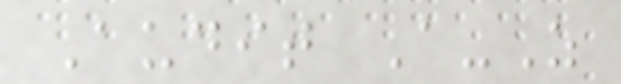Audit A-Z
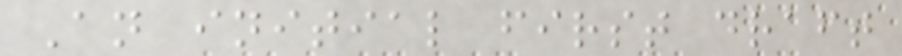An initial first draft
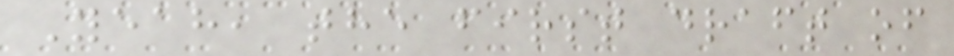Yeah, the first draft of
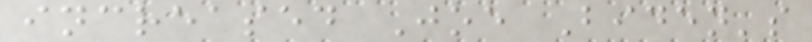increased Joe Biden's
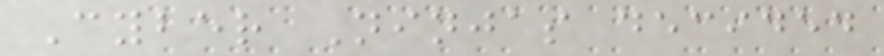Cyber Ninjas decided
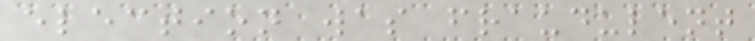election was fraudulent
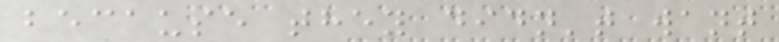because they didn't want
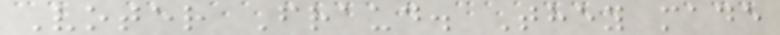Voter Fraud. They made
